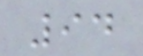94
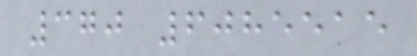370 6085515
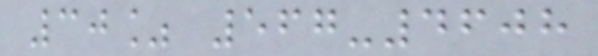30% 567-4608
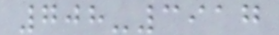708-3917
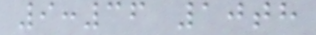9:36 10th
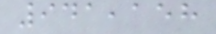941,158
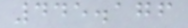445.176
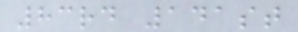83rd 141st
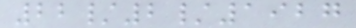22/2/1927
